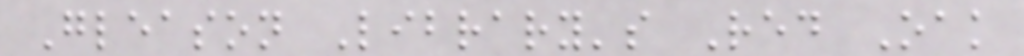Gleason Library's Red Oak
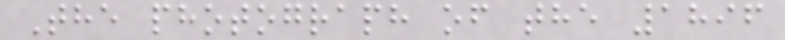The photograph of the 1896
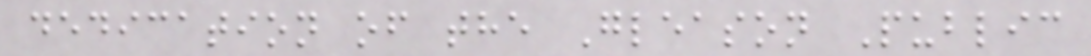dedication of the Gleason Public
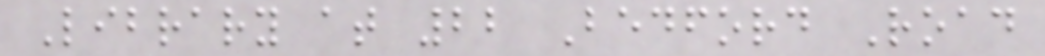Library at 22 Bedford Road
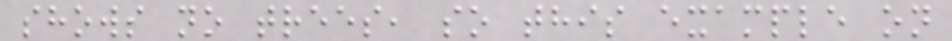shows no trees, so this example on
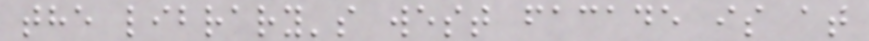the library's west facade is at
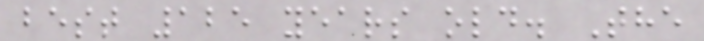best 125 years old. The
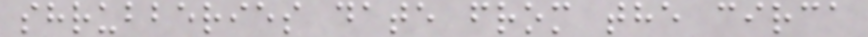shrubberies date from the circa
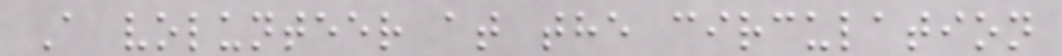A volunteer at the circulation
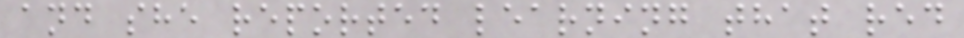and she reported learning that red
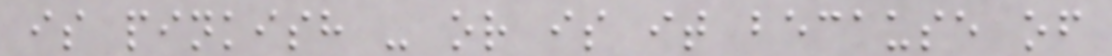is pinkish - or is it because of
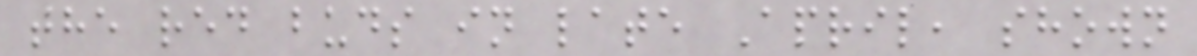the red buds in late April, shown
